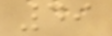49
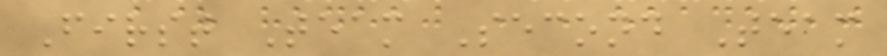First Team Second Team
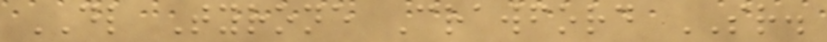DL Tyrone Crawford SR.
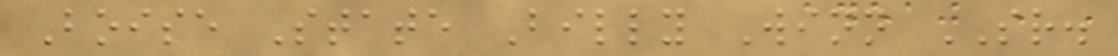Boise State Billy Winn SR.
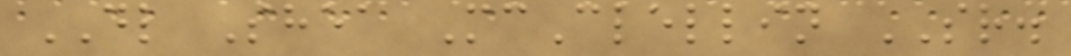DL Shea McClellin SR.
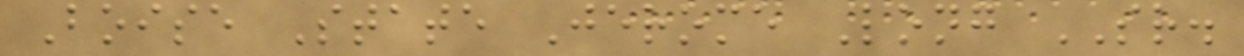Boise State Jerome Long SR.
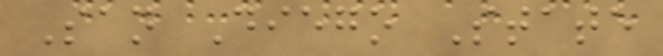San Diego State
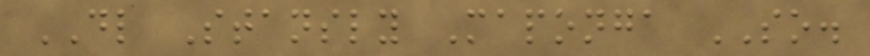DL Stansly Maponga SO.
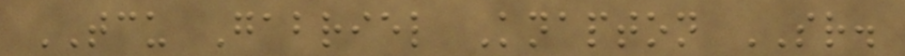TCU Gabriel Knapton SR.
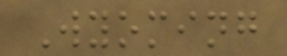Wyoming
